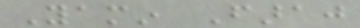Yamin Faraj
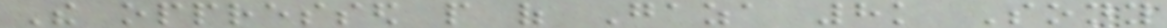The oppressed people of Gaza 8k Sony
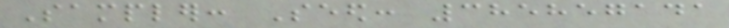Sampler: Seed: 385857141
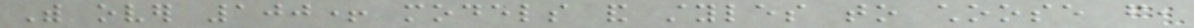With over 100+ models and styles to choose from,
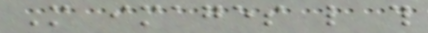More images like this
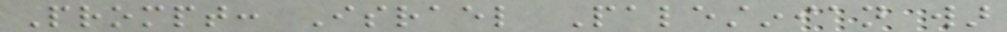Prompt: Israel Palestinian war
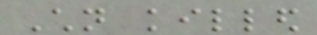Children killed
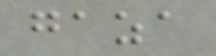gaza
